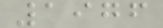1976
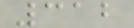312
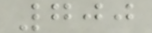700
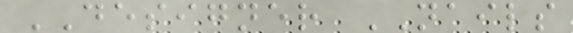DESIGNER NAILS
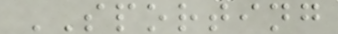SPORTING
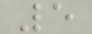5
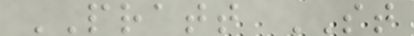PRATT ST
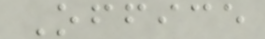Office
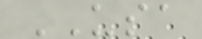USA
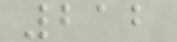212
